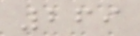269
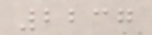2237
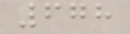678
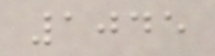1045
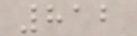812
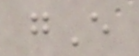gE
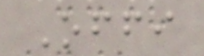Offi
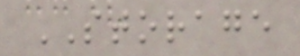STORAGE
